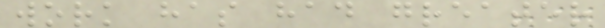work has had greater
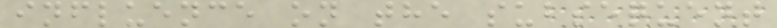influence on the subsequent
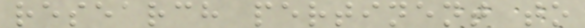research pertinent to
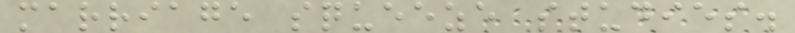marriage squeeze studies.
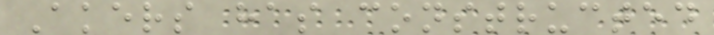Akers has constructed
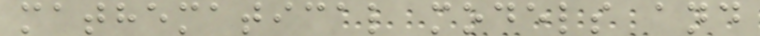mathematical models and
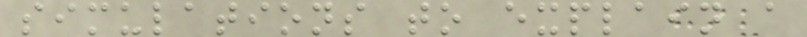simulations to explain a
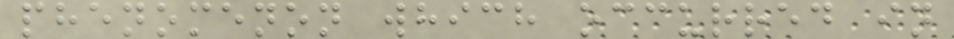phenomenon which occurred in
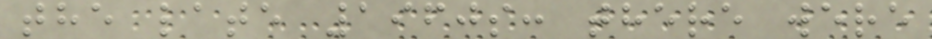the late 1960s: there were
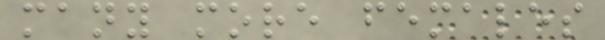many more females
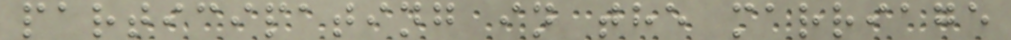participating in the marriage
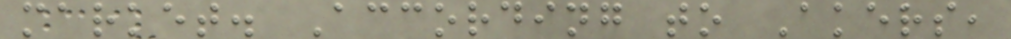market. According to Akers,
